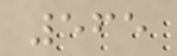565
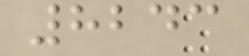8243
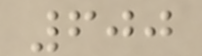600
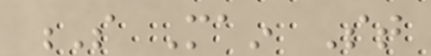S Main St
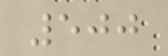500
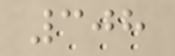308
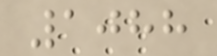1088
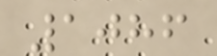1086
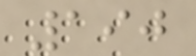190
